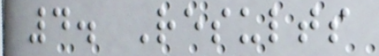4. Results
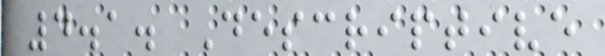4.1. Descriptive
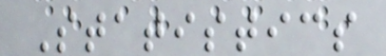Statistics
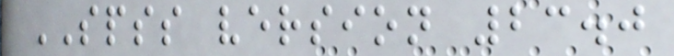SPSS version 23.0
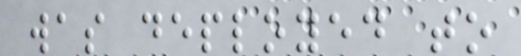was deployed to
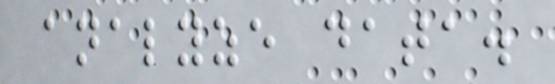analyze data.
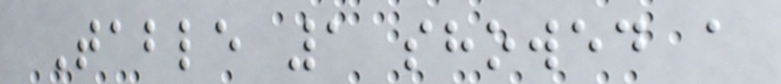Table 1 showed a
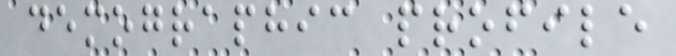demographic profile
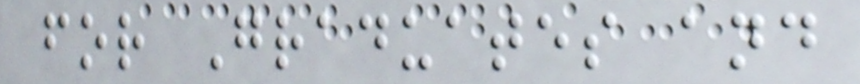for Graduates and
